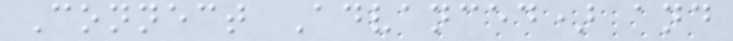Connect Advanced) and
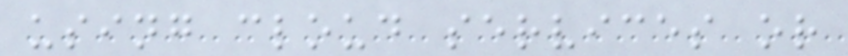using cloud services or
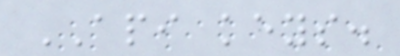API keys.
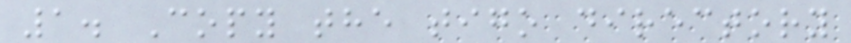1. Copy the tigo directory
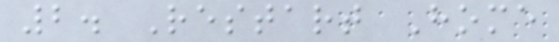2. Restart Home
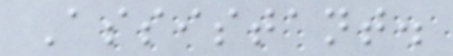Assistant.
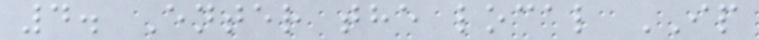4. Enter the local IP
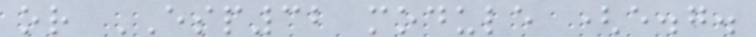or ESP32 module (e.g.
